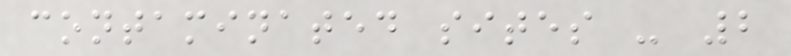contaminated sites - 2
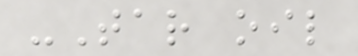-Tar oil
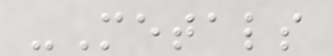-Metals
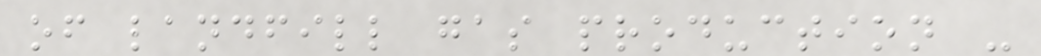of landfill gas production -
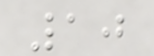10
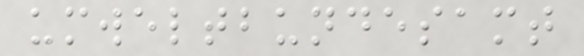umweltbundesamt
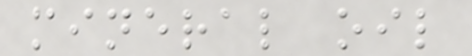mineral oil
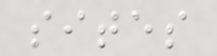sites
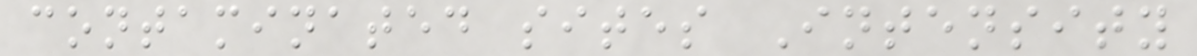contaminated sites Intensity
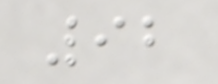92
